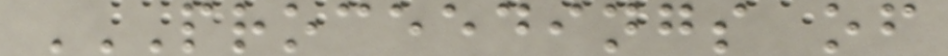PROCEEDINGS OF
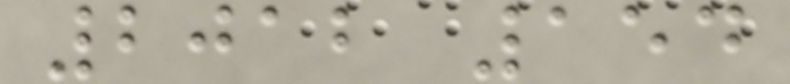2012 154
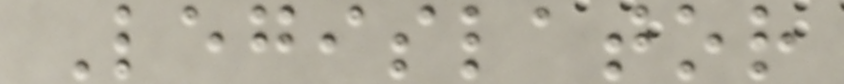Legislator
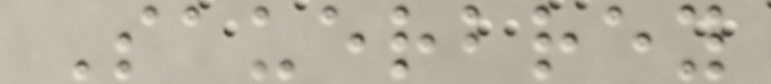Sauerbrey
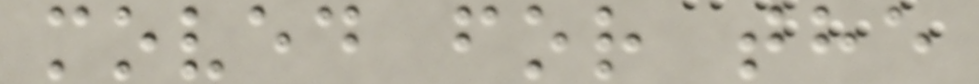moved for the
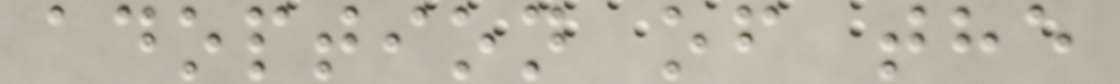adoption of the
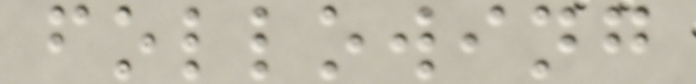following
